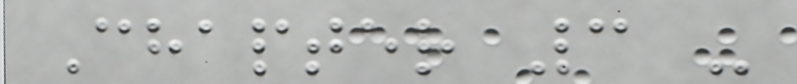Chapter 3 -
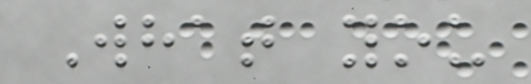What you
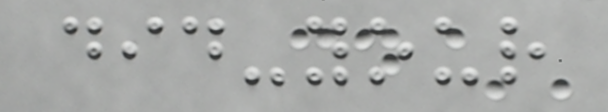did-your
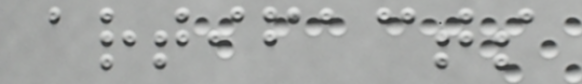artifacts
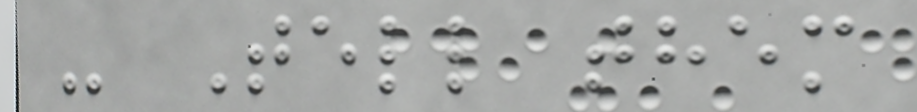- Tell them
